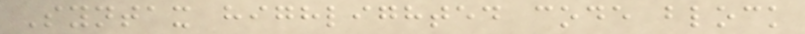Syntax highlighted code block
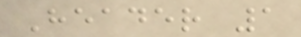Header 1
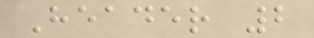Header 2
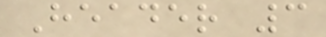Header 3
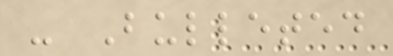- Bulleted
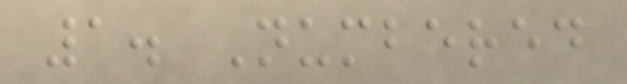1. Numbered
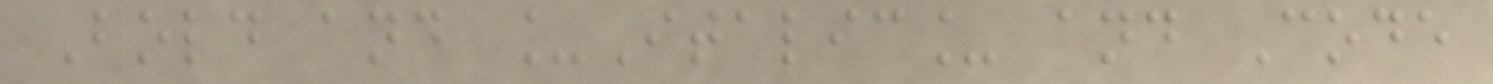Bold and _Italic_ and Code
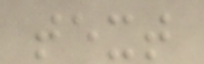text
